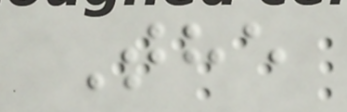The
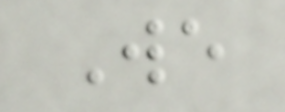We
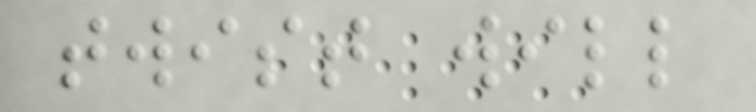twist will
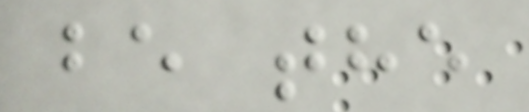be the
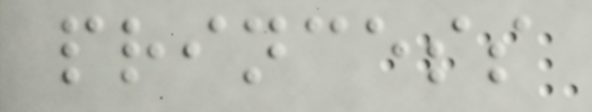princess
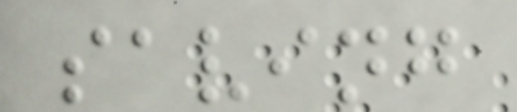saving
